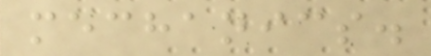mechanics.
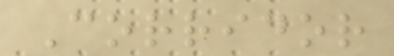Corridor
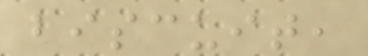biscuit,
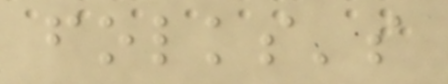folks's
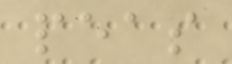peas
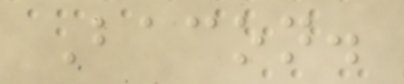Bacon.
